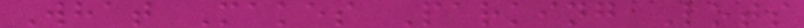What Makes Parking Lots
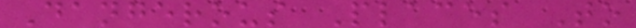Dangerous Places To
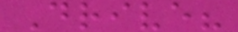Drive?
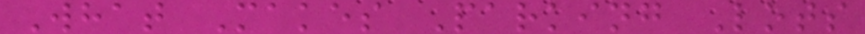What Makes Parking Lots
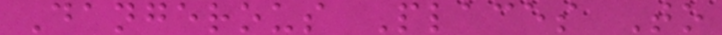Dangerous Places To
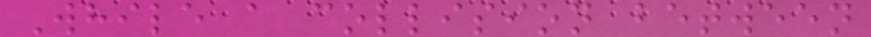While a collision between
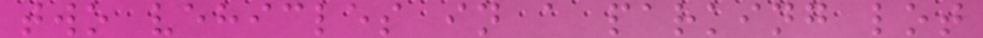two vehicles in a parking lot
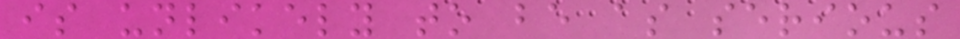is unlikely to be as serious
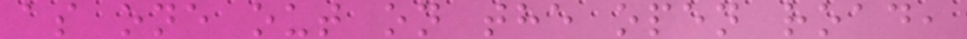as one out on the open road,
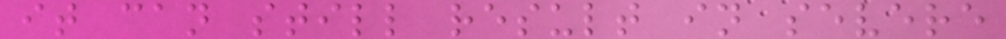it can still result in severe
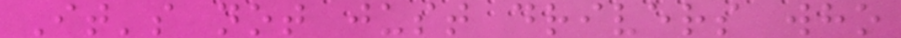It's not just drivers who
